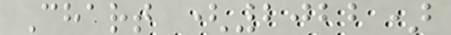Chart (2022)
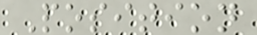Position
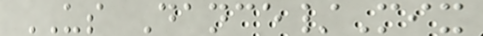US Dance/Mix
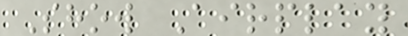Show Airplay
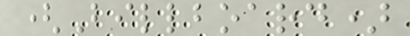(Billboard)
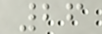26
